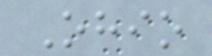Ohio
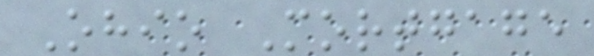Ohio Mortgage
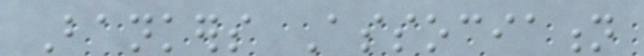Bankers Association
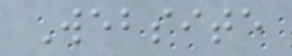Website
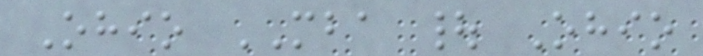Ohio MBA | Ohio
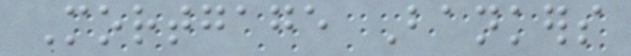Mortgage Bankers
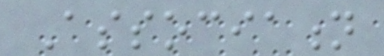Association
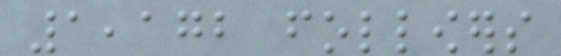1,172 followers
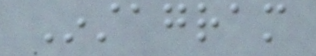Instagram
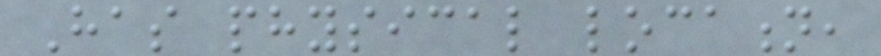Has physical location,
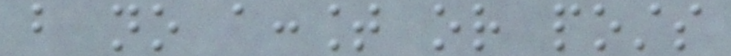but no account or posts
